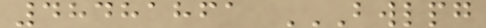48481861 BWLPG
